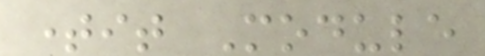timeit Module
